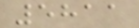5811
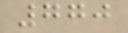770
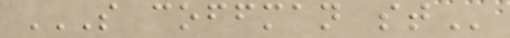S COFFMAN ST
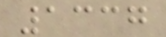1337
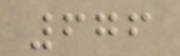676
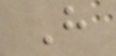H
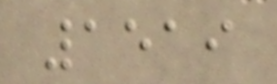1519
